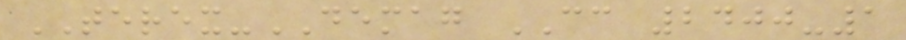TEREX-DEMAG CC 2400-1
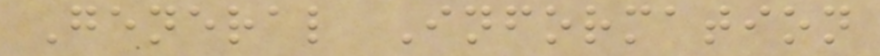General Information
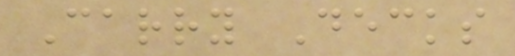Carry Decks
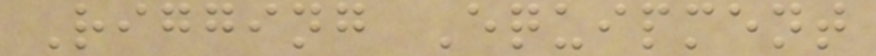Rigging Equipment
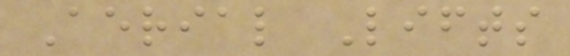Aerial Lifts
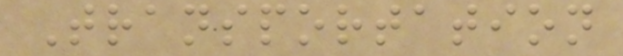Transportation
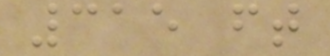315 ft
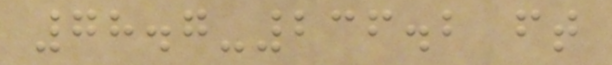78.7-236.2 ft
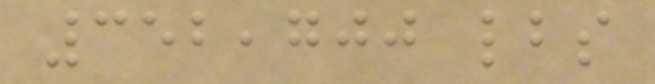352,700 lbs
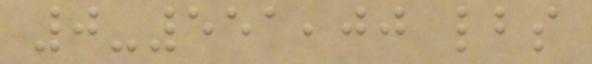0-551,00 lbs
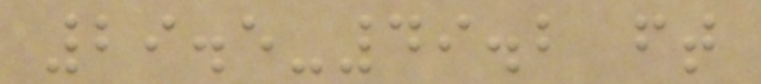29.5-49.2 ft
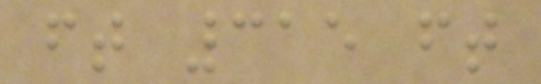ft 315 ft
